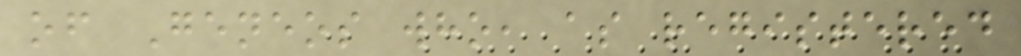of Geneos who, as registered
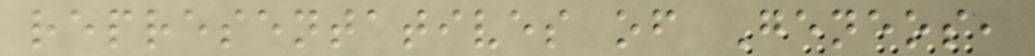representatives of Geneos,
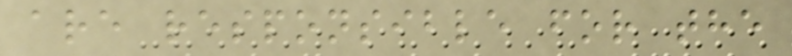are responsible for the
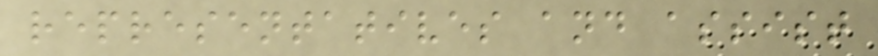representatives and assist
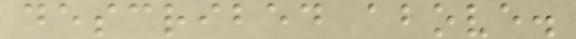described above.
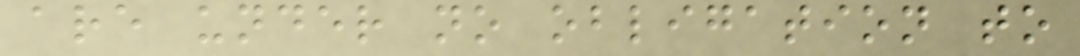are under no obligation to
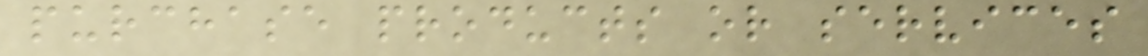purchase products or services
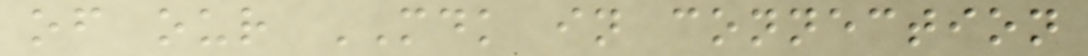of our MDK in connection
